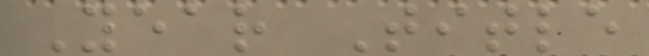Year Title
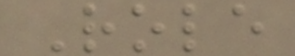Role
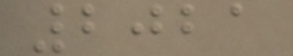2021
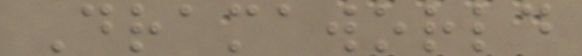Dramaworld
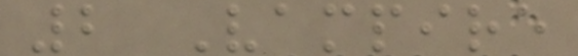2 Vampire
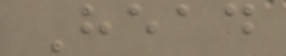Head
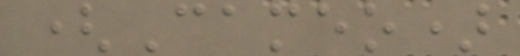(Cameo)
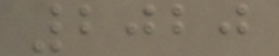2020
